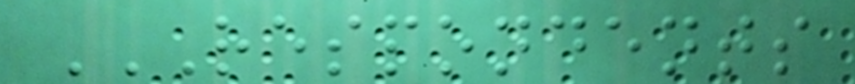RESPONDENTS
